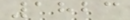1823
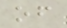of
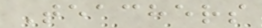Teachers
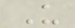U
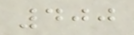400
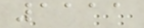1111
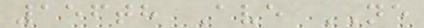156th Ave NE
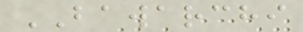BAWARCHI
